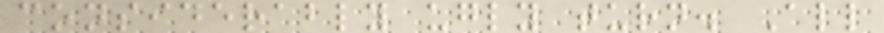considerably ugly turn. All
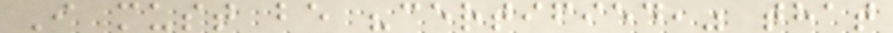I must be "certified," that
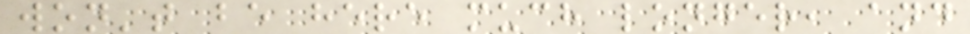won't be here much longer, and
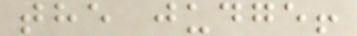the judge!
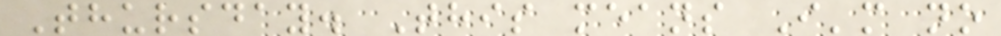Thursday. This means I'm no
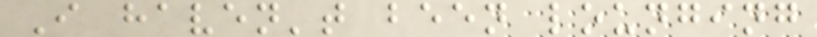I haven't been lounging
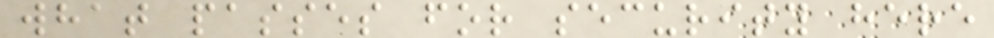what passes for security here
